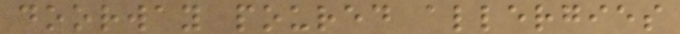doorway poured allergies
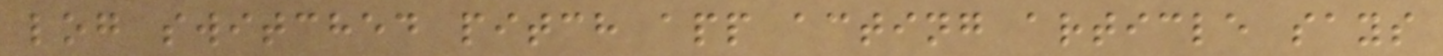log switched pitch app acting article says
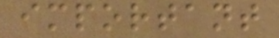important
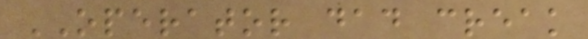OPERATOR dad creak
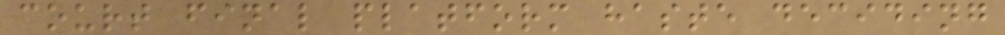court final platform haste deciding
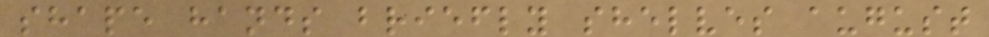shape hands briefly shelves august
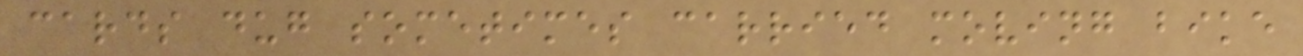cards dug sometimes carried moving bike
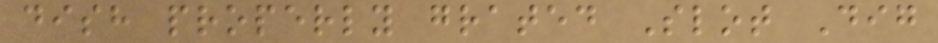dish properly grated Slot Dig
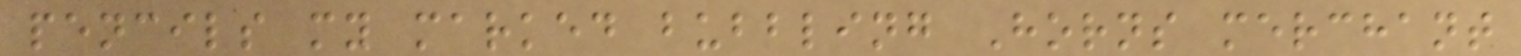pencils my marked bubbling Horns merchant
